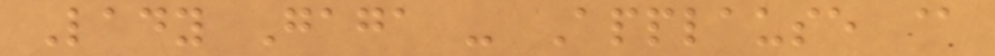Lady Gaga - Applause @
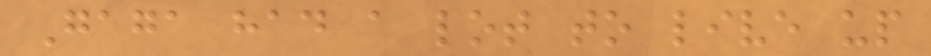Gaga had a lot to live up
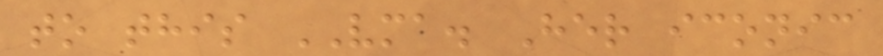to this VMA. Her iconic
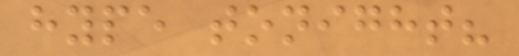hype tonight?
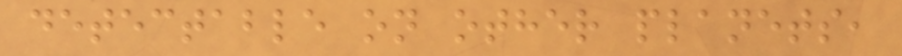detectable on other planets,
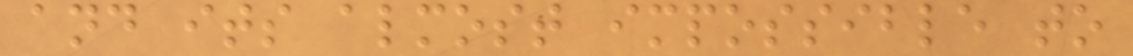and its almost impossible to
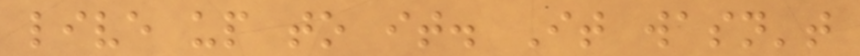live up to it. It wasn't
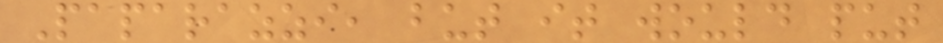Paparazzi, but it would put
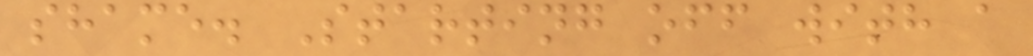shame. Starting off with a
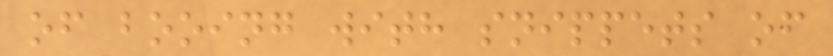of booing with snippets of
